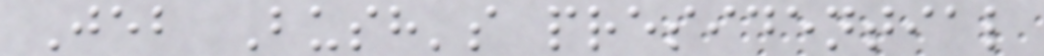Jeb Bush's presidential
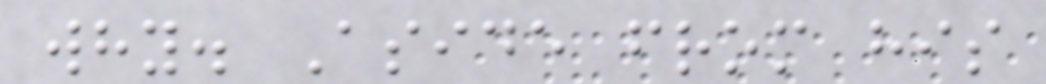why. Aside from his
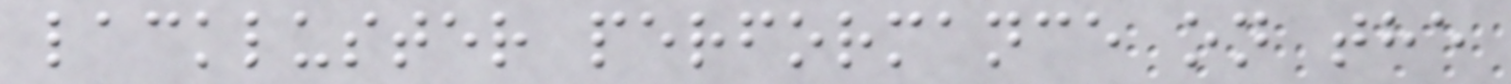lackluster performance on the
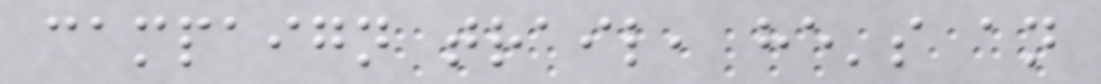campaign trail, he's an
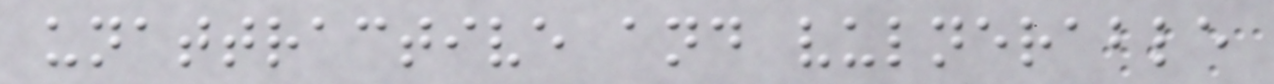unattractive and vulnerable
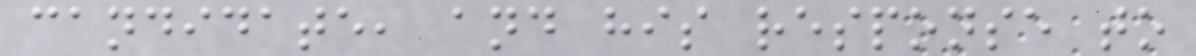candidate, and his response to
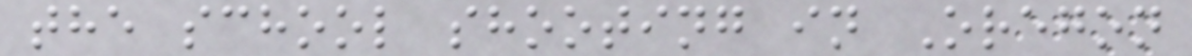the school shooting in Oregon
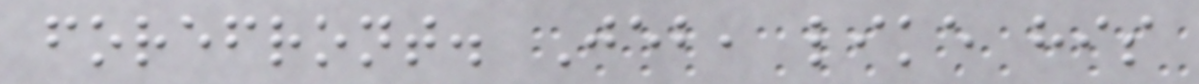forefront. Jeb, like his
